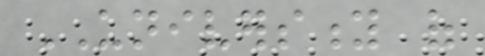UNIVERSITY of
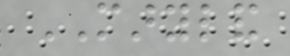MARYLAND
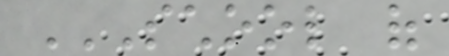SCHOOL OF
